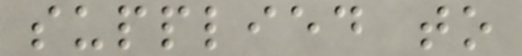supplied to
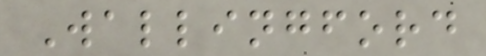Wallingford
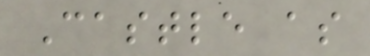Castle as
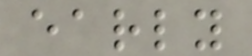early
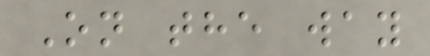On the way
